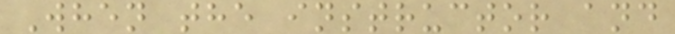When the instructor and
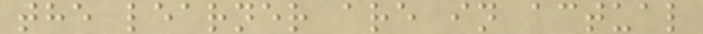the learner are in actual
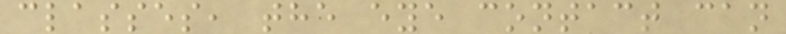classes, the eye contact can
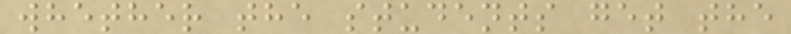whether the students get the
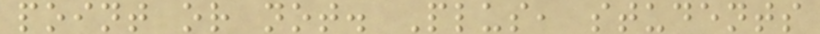point or not. Plus, students
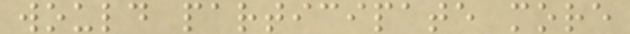would participate more
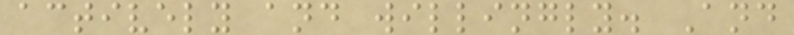actively and willingly. And
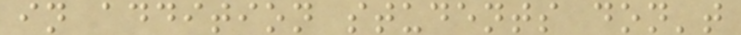in addition students don't
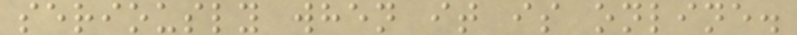seriously when it is online.
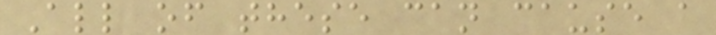All of these can cause a
